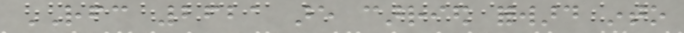RFC 2621 are carried forward into
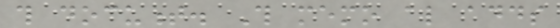this document. This memo also adds
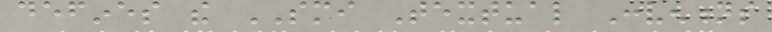defines the SMI Textual Conventions
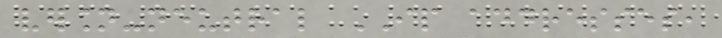version-neutral IP addresses,
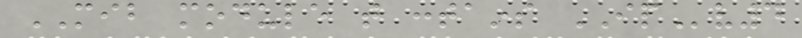MIB module that contains IPv4
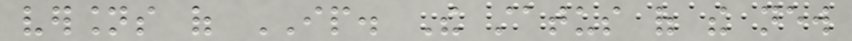versions of IP. The status of the new
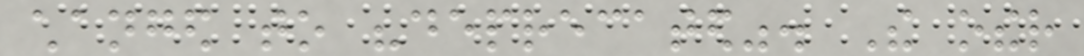changed to "deprecated". The other
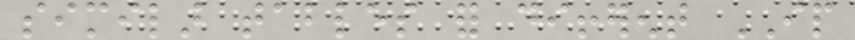similar tables for different IP
